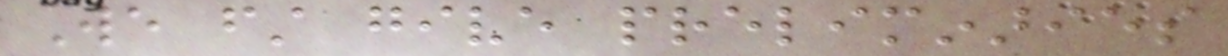We first give preliminaries
